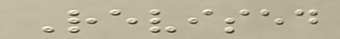Revised
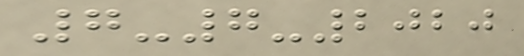7-7-2020
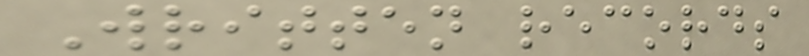Written records
